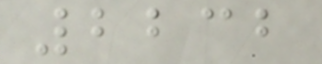2232
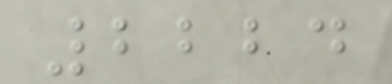2224
